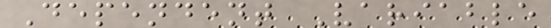Dependent Variable
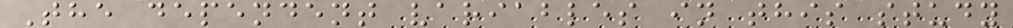The dependent variables in this study
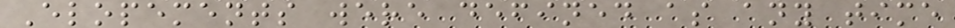Elopements were defined as any time
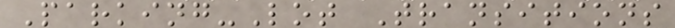Parking-Lot Transitions
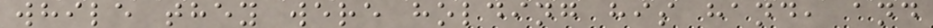while they were holding his hand, and
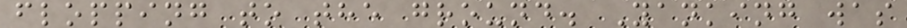flopping to the ground. Yanking was
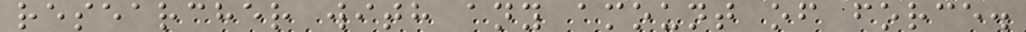researcher with any amount of force.
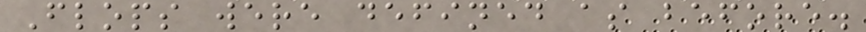Flops were defined as before.
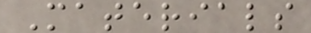Materials
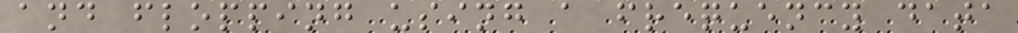and flopping using a frequency data
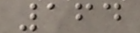164
